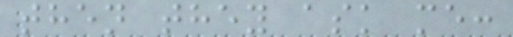then they ask me:
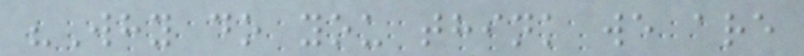"Why do you think we are
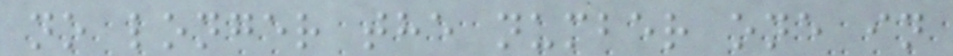no longer the number one in
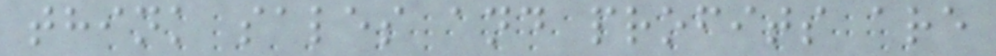think sales and profits are
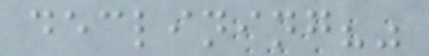declining?"
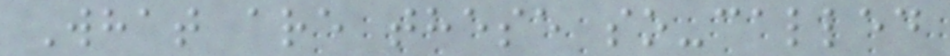What are these so-called
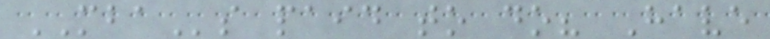MBAs paid to do? Have
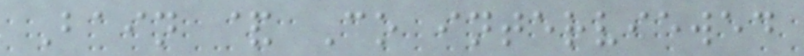Bain & Co interviewed
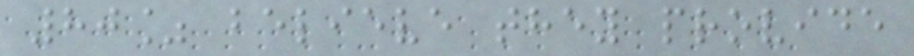80% believe they provide
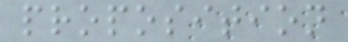proposition
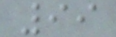99
